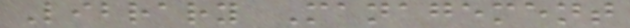Library Management
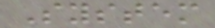System
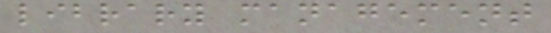library management
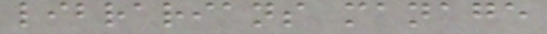librarians manage
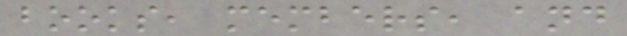books, members, and
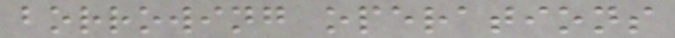borrowing operations
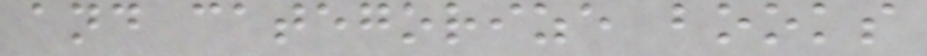and categorize books
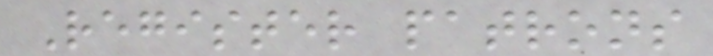Register patrons
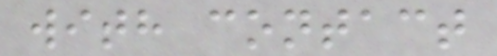with contact
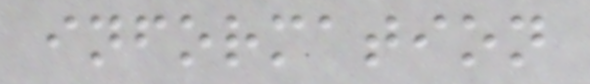information
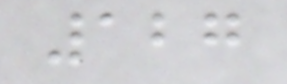127
